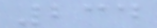234
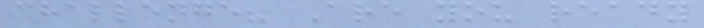challenge? Are you ready
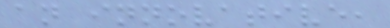an innovative,
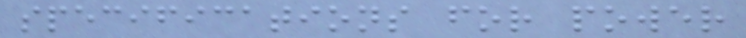specifications for power
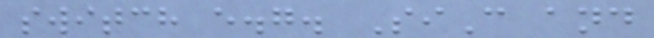switch e.g. SiC and
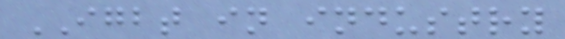IGBT in industry
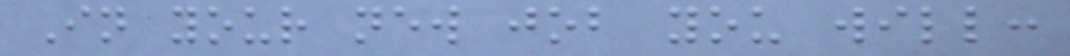In your new job you will:
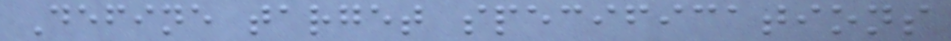Define target specifications
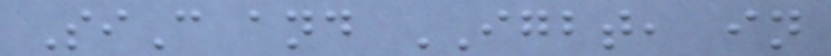SiC and IGBT, in
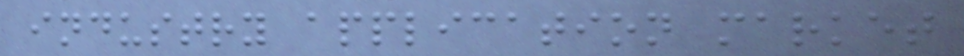industry application market
